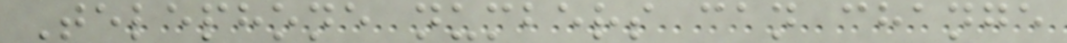Telephone numbers can change
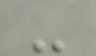-
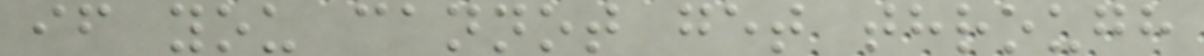if you cannot get through
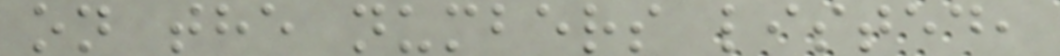on the numbers listed,
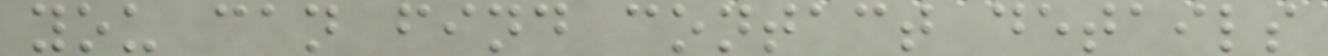you can find contact details
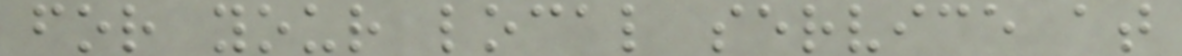for your local service at
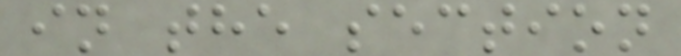in the section
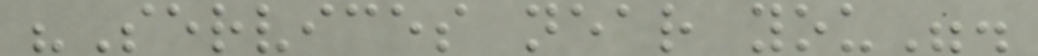"Services near you".
